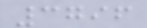3796
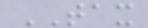TAX
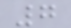7
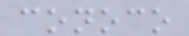conoco
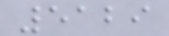5129
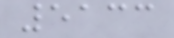5133
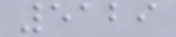5129
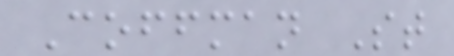Coffman St
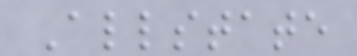Allstate
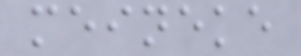meineke
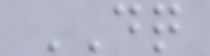DQ
